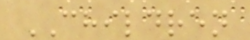CHILDREN
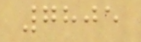7805
